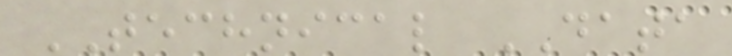TECHNICAL DATA
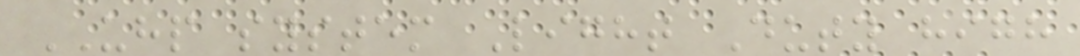UHP system Light Duty high
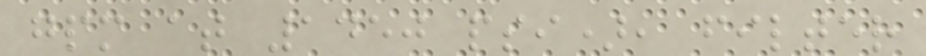gpm at 1450 psi), filter
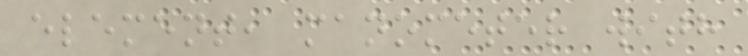element, manometer with
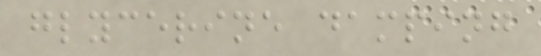glycerine damping
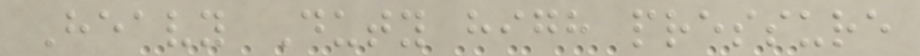Heavy Duty high pressure
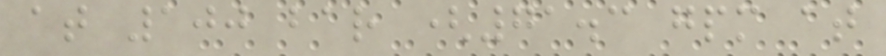at 100 bar (71.3 gpm at
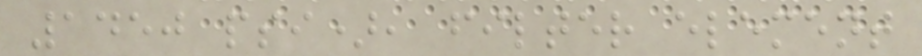1450 psi), filter element
